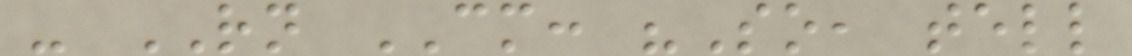- RN CM: "So, tell
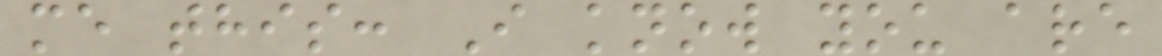me this: I know you are
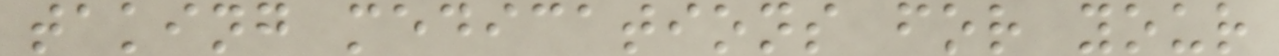taking medications for your
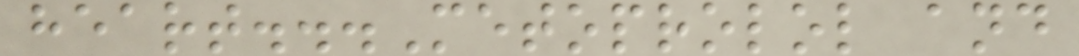heart...Metoprolol and
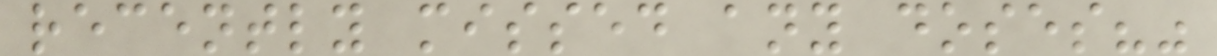recently missed any doses?"
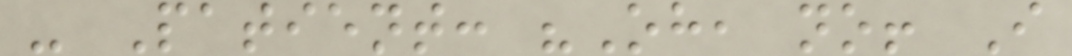- Patient: "Oh, no! I
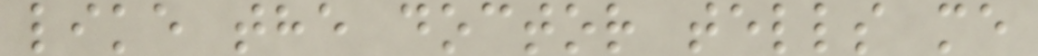like the doctor tells me
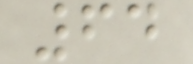64
